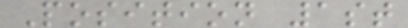Position 1st
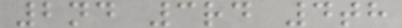2nd 3rd 4th
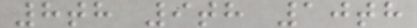8th 9th 10th
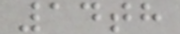14th
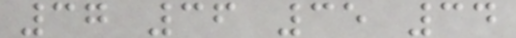37 36 35 34
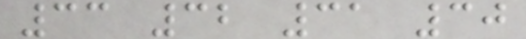33 32 31 30
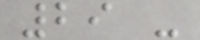29 -
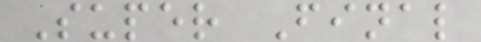Super Final
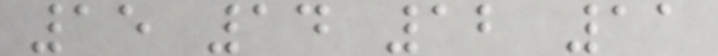15 14 12 11
